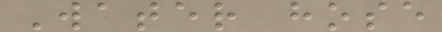Water hose
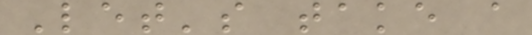Let's take a
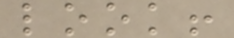look!
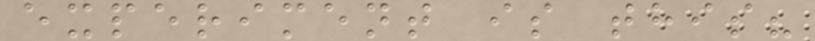experiment is this?
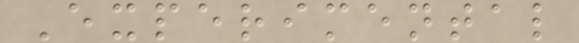Experimental
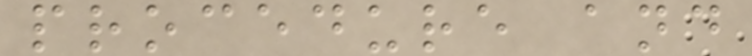procedure and
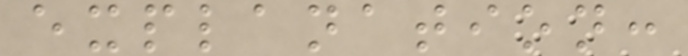explanation:
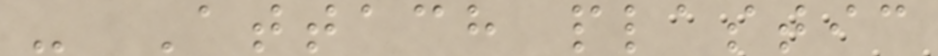- Attach plastic
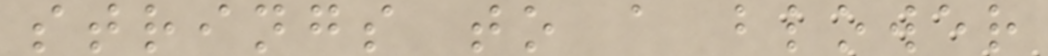strings to a blower
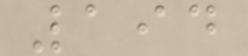194
